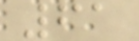61
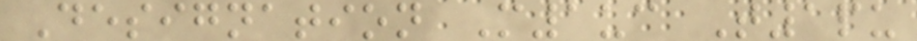Designation M1uc T1pu
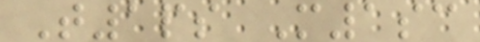T1ps M1sc
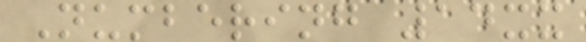Numbering 14xx
